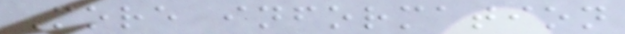More information
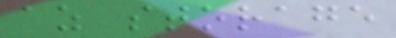az storage
